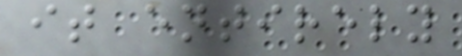it entirely
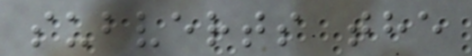subverts the
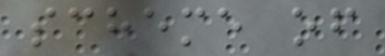scheme of
